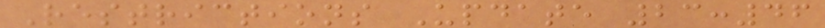Restrictions Update 23:46
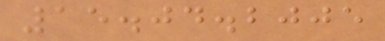15.04.2005
